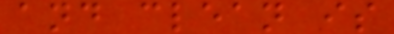and clean is
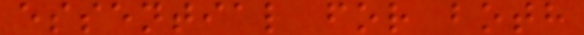essential for both
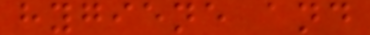hygiene and
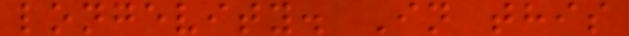longevity. In this
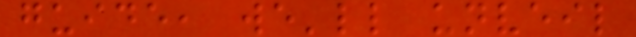guide, we'll unveil
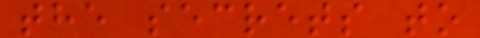the secrets to
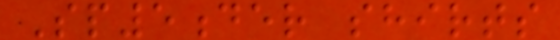Sp5der shirts
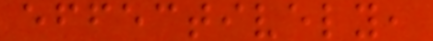effectively,
